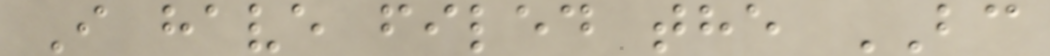I have filed the BC
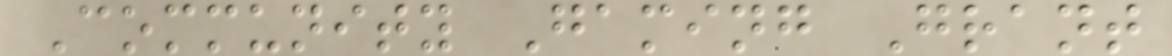Community Gaming Grant
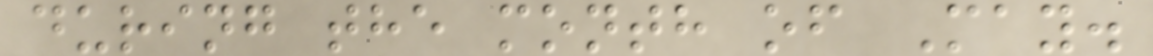during the month of May.
